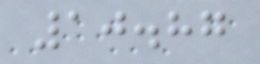10.87
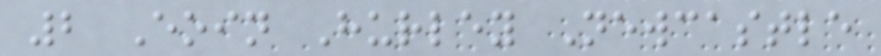2 Eoin Hurley Newcastle
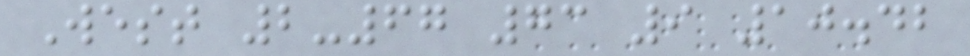West 2-67 73 9 10.42
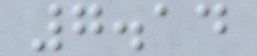7.14
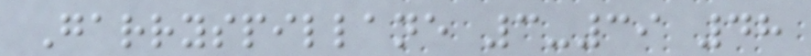Garryspillane 3-39 48
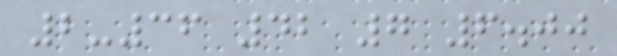2-36 42 7 6.00
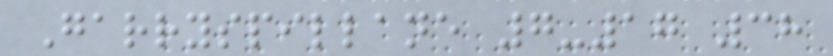Garryspillane 7-17 38
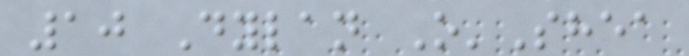10 Dylan O'Shea
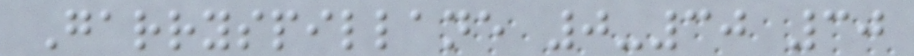Garryspillane 0-30 30
